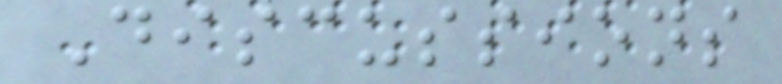Discussions
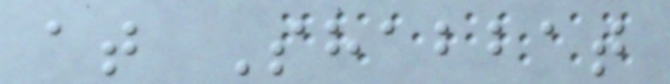at Shabbat
